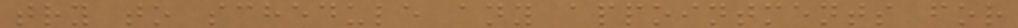try to schedule any appointments for
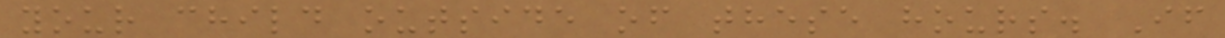your child outside of these hours. If
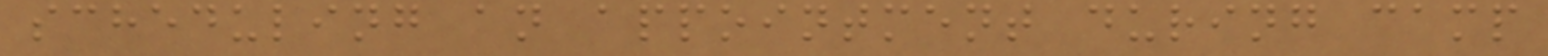scheduling an appointment during camp
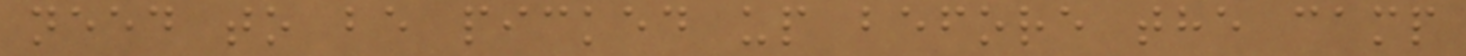need to be picked up before the camp
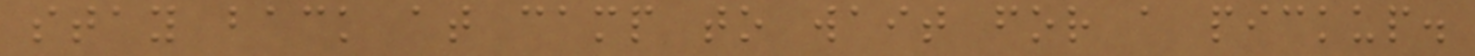stay back at camp to wait for a pickup.
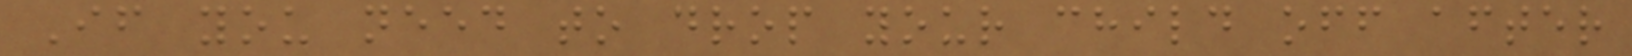If you need to drop your child off after
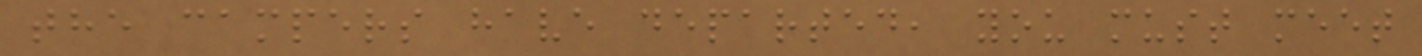the campers have departed, you must meet
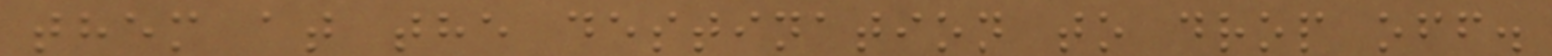them at the destination to drop off.
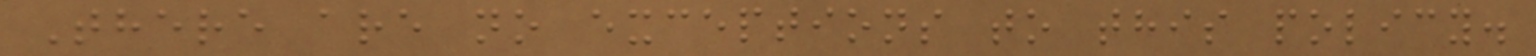There are no exceptions to this policy.
